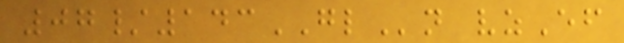07/143GLn vzEf
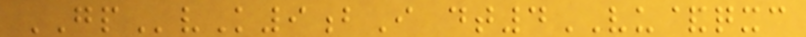GPvK9bI dt4VU&qxc
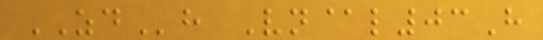ZDh Vn@l03H
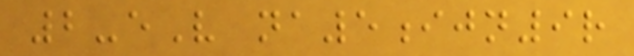2-eV na5ijn9r
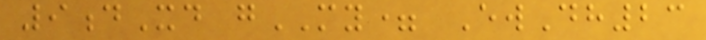9dXd gMY= EwDh23
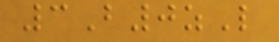3B0zL
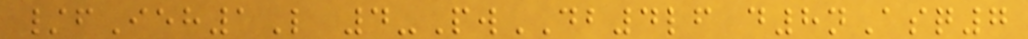/fIeh1L 4-PwDB4lf d8nAsq7
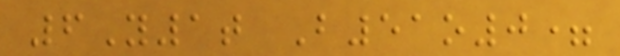6Y1t B51o0=
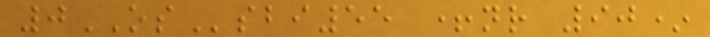0OSsbi55 +nr 90*
